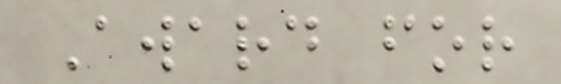Award for
